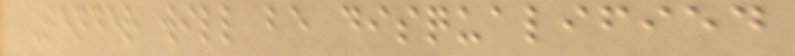Tender will be disqualified
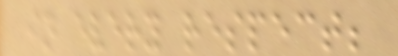in every respect;
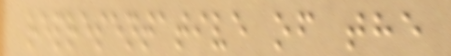representative of the
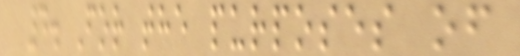4. For the purposes of
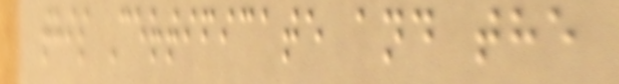this Certificate and the
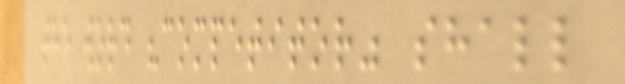the word "competitor" shall
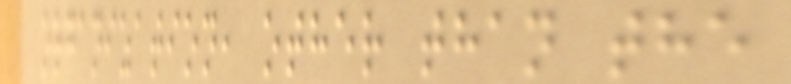organization, other than the
